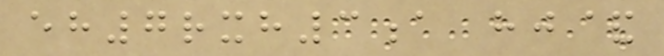eh7rxh3a hj&
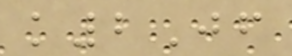k2Jf
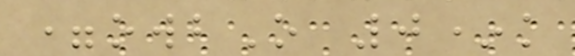=owbO 0*k
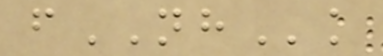fNHk
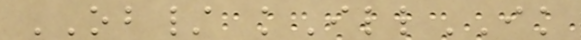OB/ kIllIK
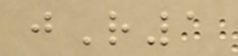jR1
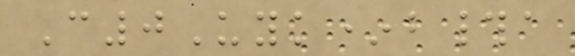C0Uyk*b#a
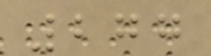277
